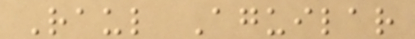Raul Aguilar
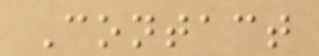Contact
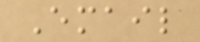Email
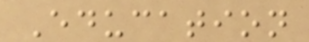Education
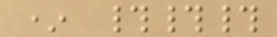* ###
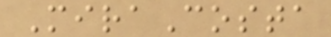MiraCosta
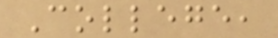College,
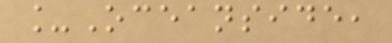_Oceanside,
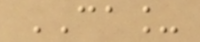CA_
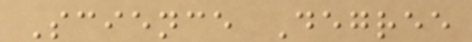Science Degree
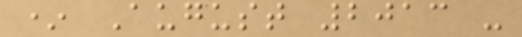* August 2013 -
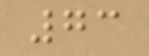73
